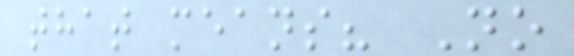that means? No
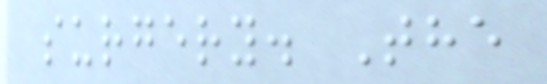surgery. The
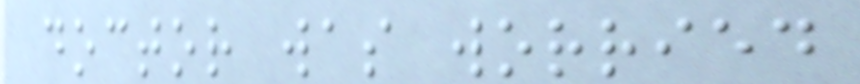doctor was worried
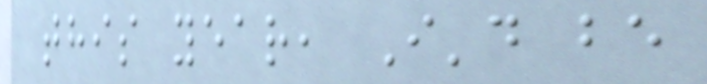this year, I'd be
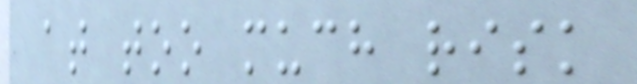at too much risk
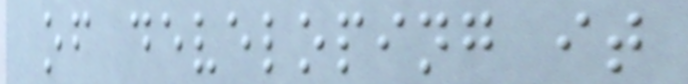of developing it
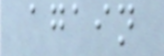again
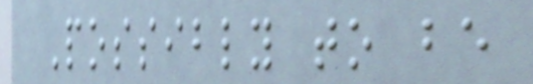Possibly to be
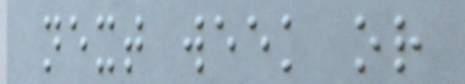next week or
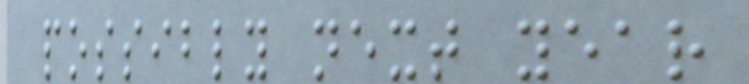possibly next year
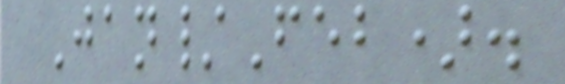Jan/Feb).
